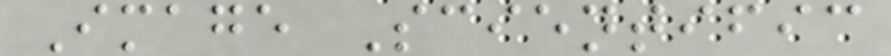Image Scientific
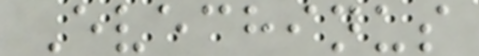Evechinus
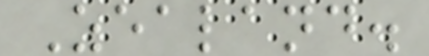Zealand.
